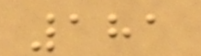181
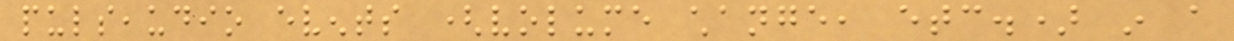pulseaudio events (volume change, etc.) in a
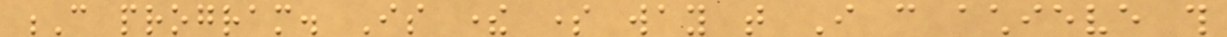C program. Is there some way that I can achieve this
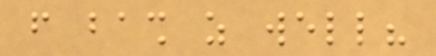from bash as well?
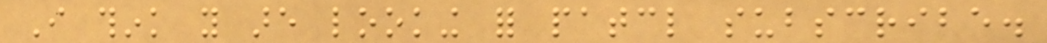I think you are looking for patcl subscribe.
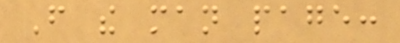From the man page:
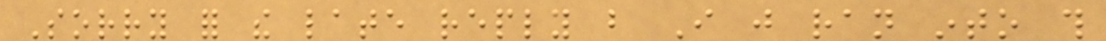Sorry for the late reply but I just ran into this
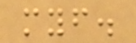myself.
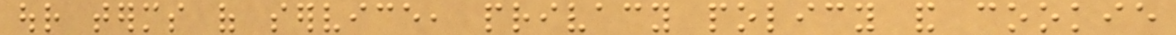our terms of service, privacy policy and cookie
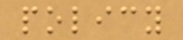policy
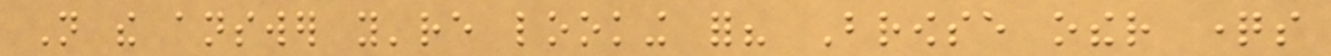Not the answer you're looking for? Browse other questions
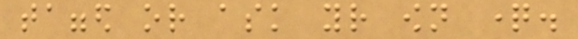tagged or ask your own question.
